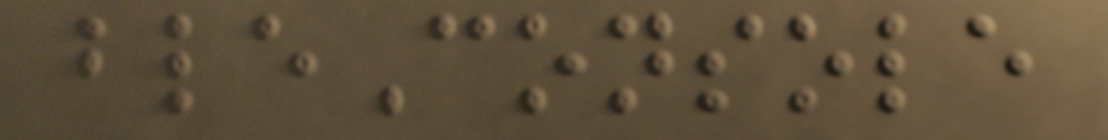bleConsole
